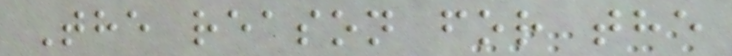The reason for the
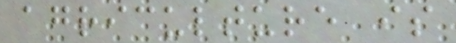agriculture is
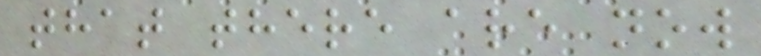that there are now
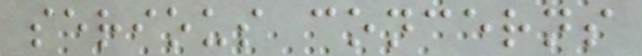serious concerns
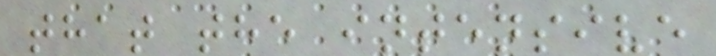that the intensive
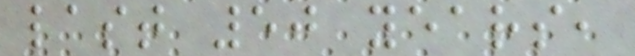last 50 years,
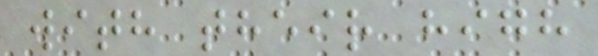with their high
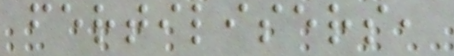fertilisers,
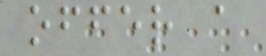offer a
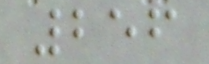256
